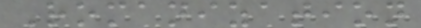Romanization
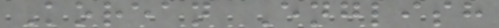Korean English
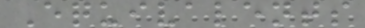Equivalents
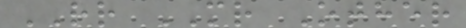RR MR Other
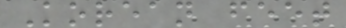Korean feet
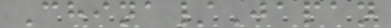China/Japan
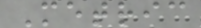Metric
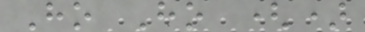Ho Ho ()
